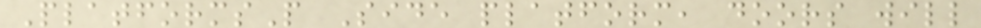PlatformsP Side platform, doors will
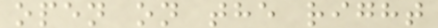open on the right
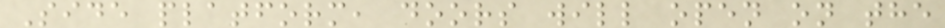Side platform, doors will open on the
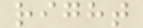right
